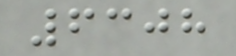6308
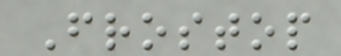Frostop
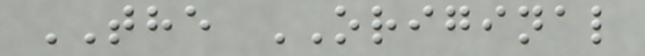THE ORIGINAL
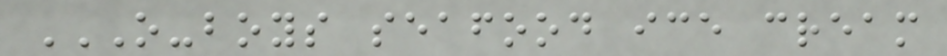O-BOYS SEAFOOD ICE CREAM
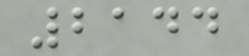2144
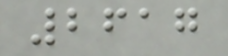2617
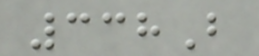338B
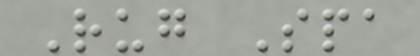Rug Spa
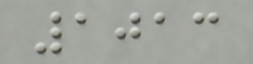1013
